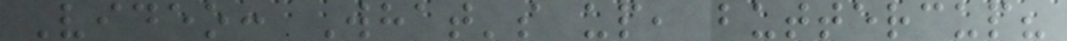Video: What's up, buttercup?
